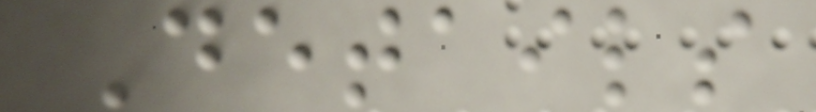Details
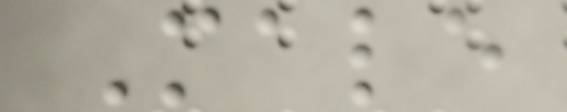Male
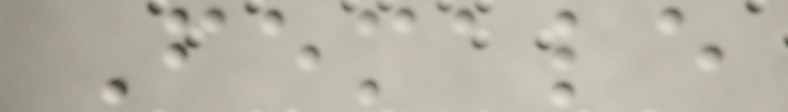Female
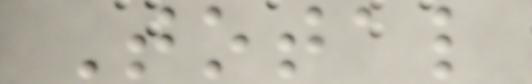Total
